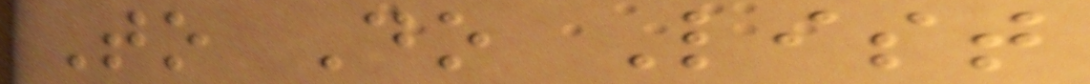To Do List
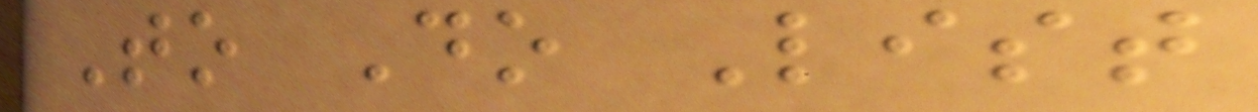To Do List
